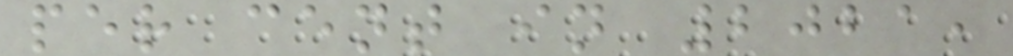per cent in 2021,
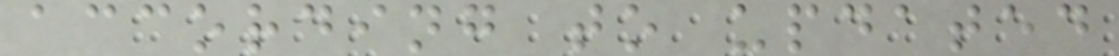according to updated
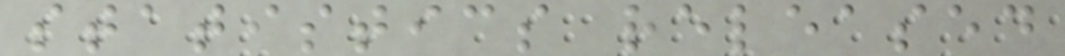statistics released
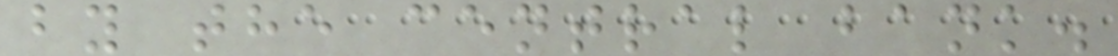by the central bank.
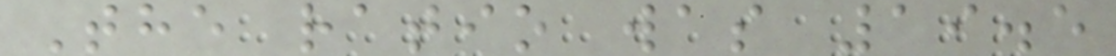The ratio was 19.5
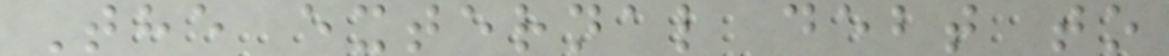The external debt to
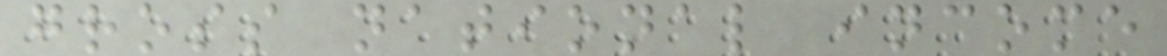gross national income
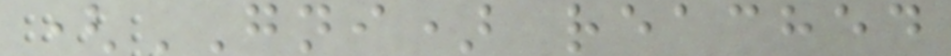(GNI) reached
